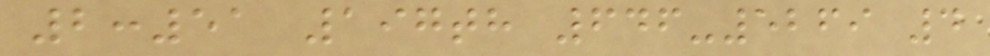2:51 197th 646-5269 4
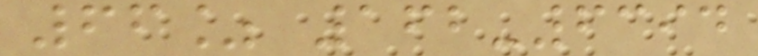66% 162-6394
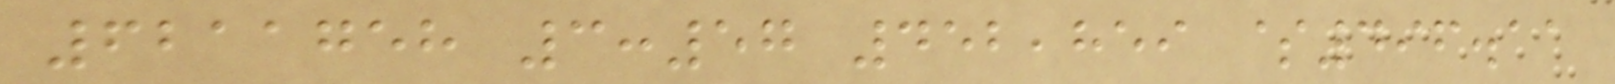6211758 3:57 452,859 $496.11
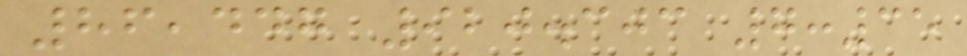86,447 920.303 7:35
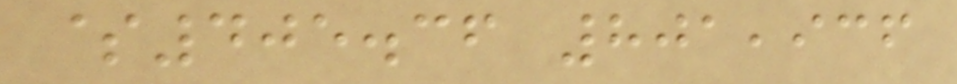$405.36 801,936
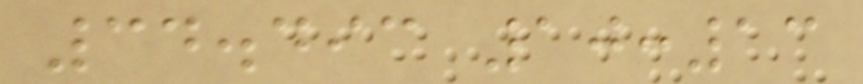34.493 10:13
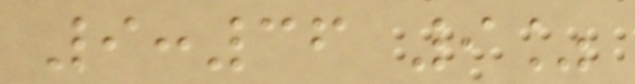9:36 9%
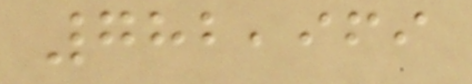782,969
